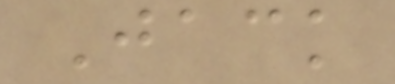Jack
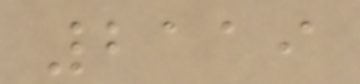2119
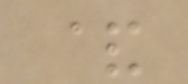&
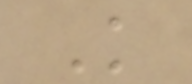K
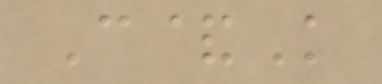C&K
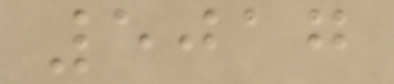5017
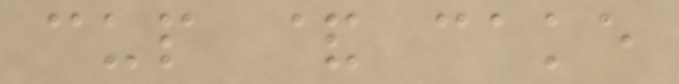cup & cake
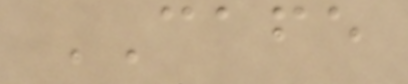CAFE
